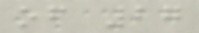of 27
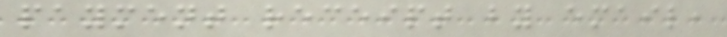payment receipt by email,
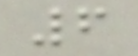6
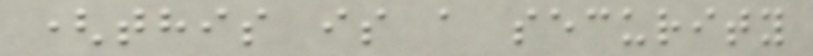(this is a security
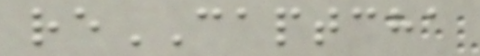reCAPTCHA
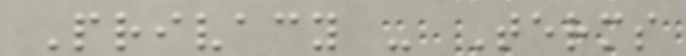Privacy - Terms
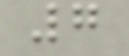7
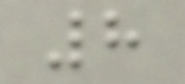8
